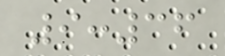9:36
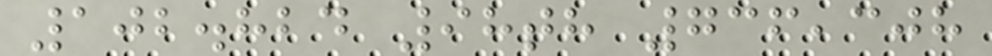102.824 98th 736,308
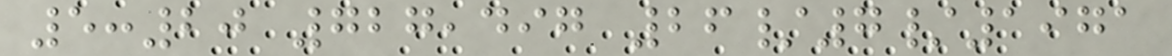5:20 727,497 26/7/1971
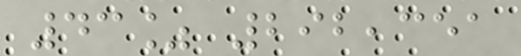43% 292,351
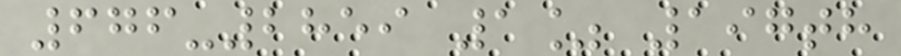676-2859 1% 197th
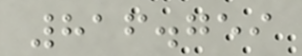816.759
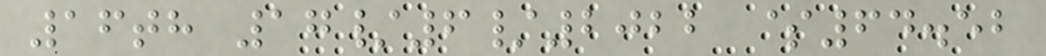16th 17/6/2022 $64.52
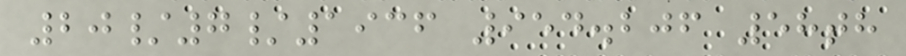20/7/1936 954.206 58th
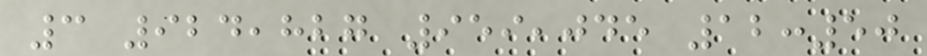3 924,827 959,045 12:50
